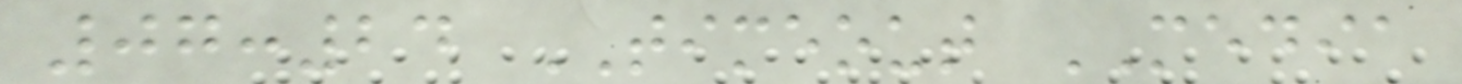07:24 TIMEOUT MEDIA
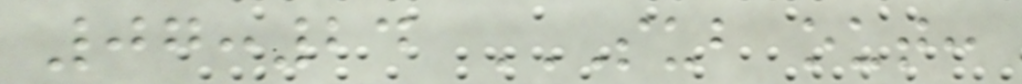07:24 SUB OUT:
